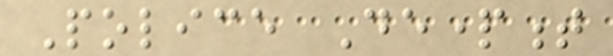Police Department
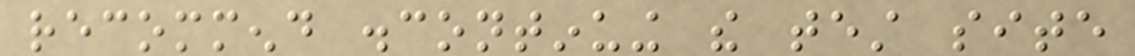recommend discontinuing the test site
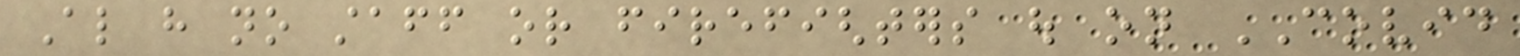Also have no staff or firefighters out on COVID
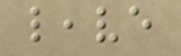leave
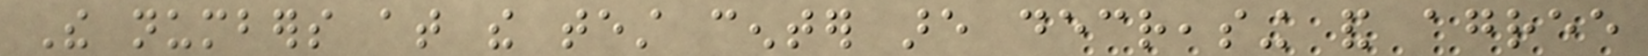The numbers at the test center are decreasing and agree
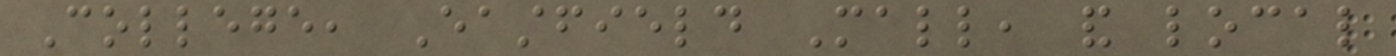College, Eastfield Mall, and local
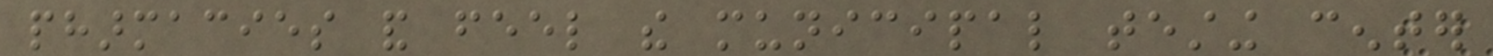pharmacies and feel the municipal testing center
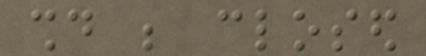should be closed
